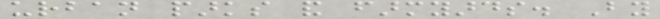urban parks and farmyards. By
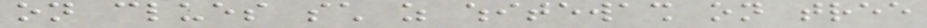on clues such as whitewash on tree
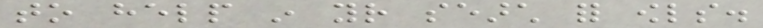to help in your search for owls.
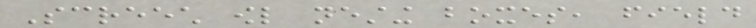Screech owl nesting boxes, field
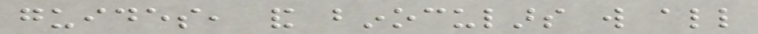guides, and binoculars will all
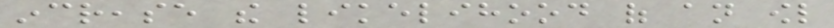increase the likelihood of an owl
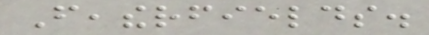Featherfields.
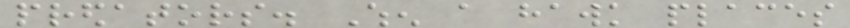predators. When a hawk places
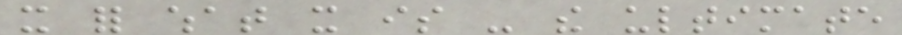it for what it is - the ultimate
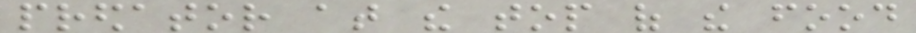predator at the top of the food
